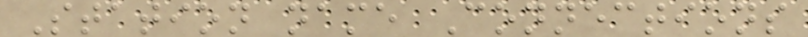Station name Connections
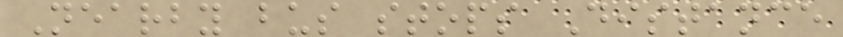Nearby bus stops Distance
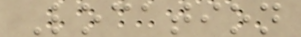Location
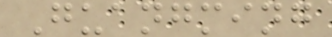Guangming
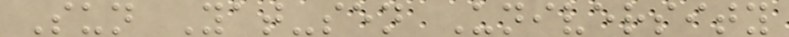Sun Yat-sen University
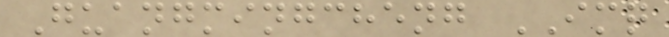Guangmingcheng IMQ
